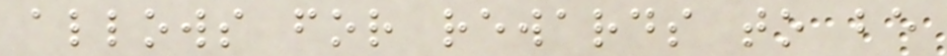allows for rewards to be
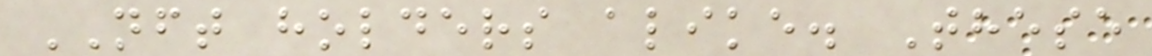NFT holders alike. These
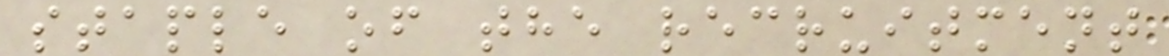staple of the recruitment
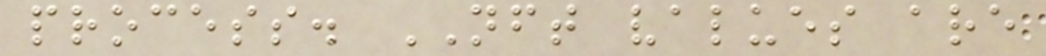process. NFT values are
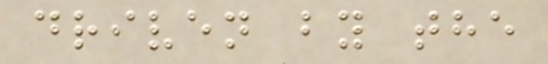driven by the
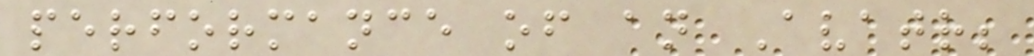performance of an Avatr;
